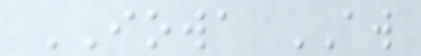IOWA AW
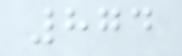874
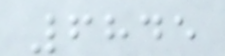6845
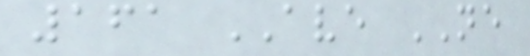161 AVE NE
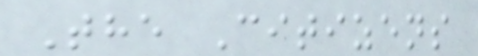The Citizens
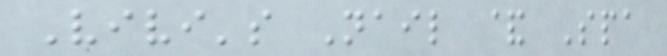Vivi's Nail & Spa
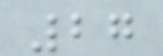27
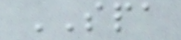SPA
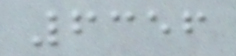6356
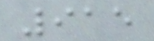915
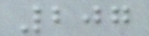207
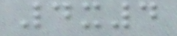4x4
